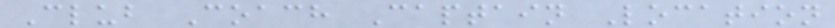Club Coach Captain Location
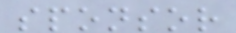sponsor
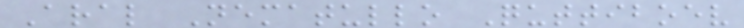Aral Nematullo Quttiboev
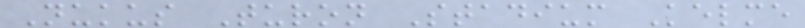Nukus Turon Stadium Kelme
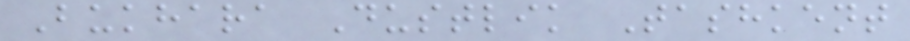Bukhara Dustlik Tashkent
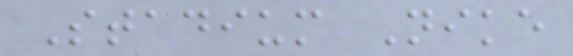Stadium Nike
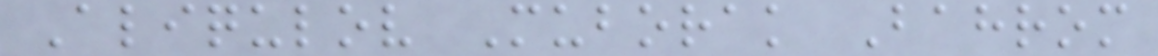Aliqulov Muborak Bahrom
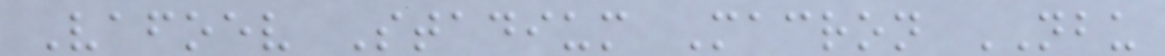Vafoev Stadium Macron NBU
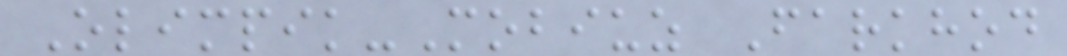Olimpik-Mobiuz Farkhod
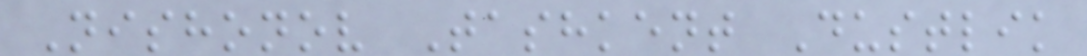Nishonov Tashkent Dustlik
